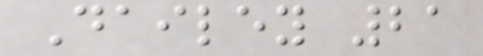Dailey 21
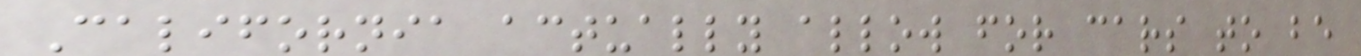California actually allow for cars to be
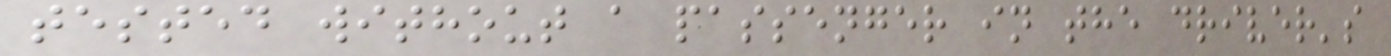tested without a passenger in the driver's
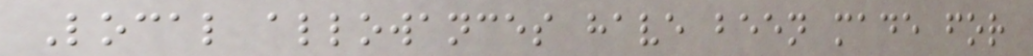Local allowances have been made for
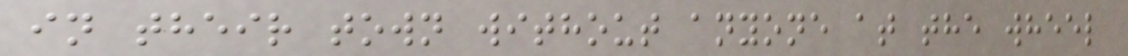in their town without anyone at the wheel
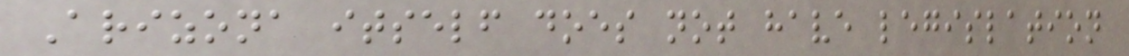Arizona itself does not have legislation
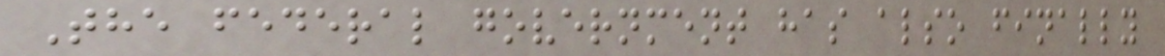The federal government has also finally
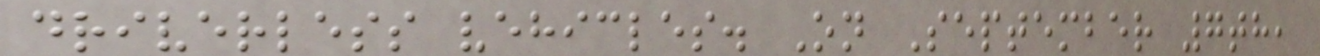driverless vehicles. On September 7th,
